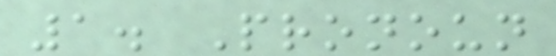1. Pronoun
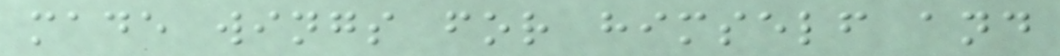made wings for himself and
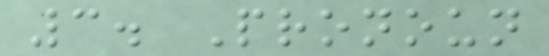3. Pronoun
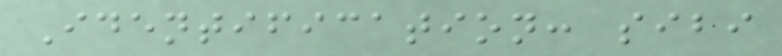Identification: sibi
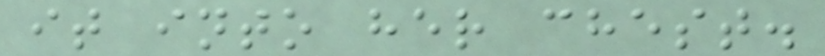it into her chest.
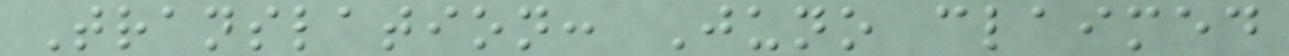Translation: Juno claimed
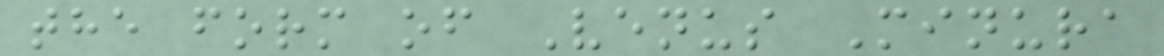the form of Venus Minura
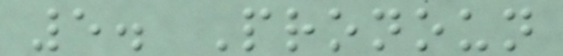5. Pronoun
